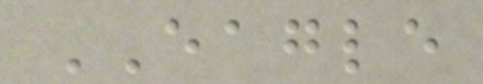EAGLE
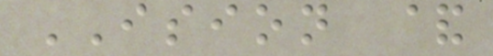ISION &
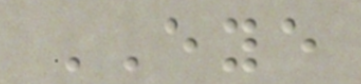EYE
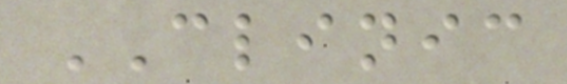CLINIC
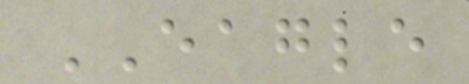EAGLE
